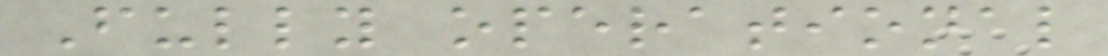Fully operational
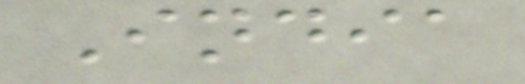India
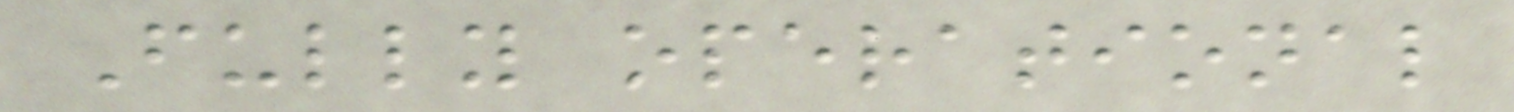Fully operational
